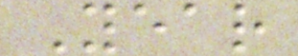Year
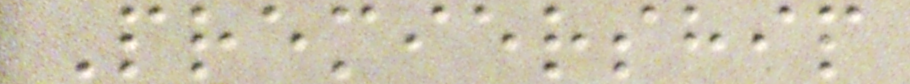Premiership
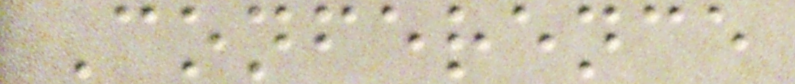Conference
